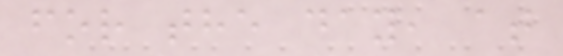for the day, at
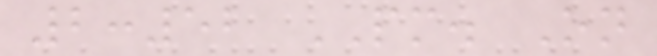2:52 PM. On
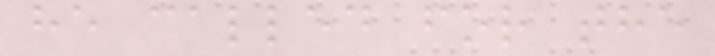he called for the
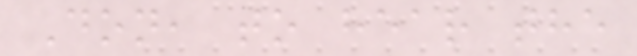Don, to hear the
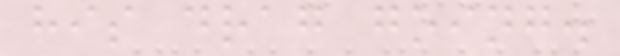his drag going.
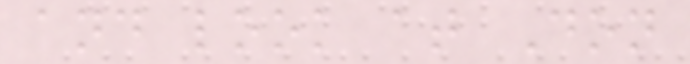and look at Don
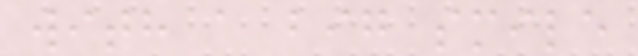with a big smile
